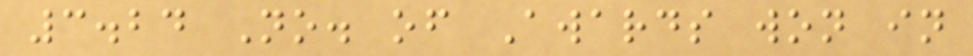3.24 No. of Awards won in
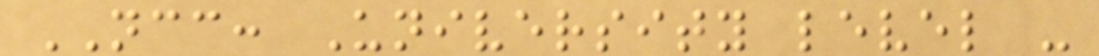NCC: University level -
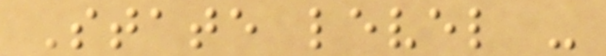State level -
